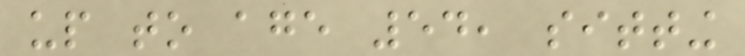up to age 54, sitting
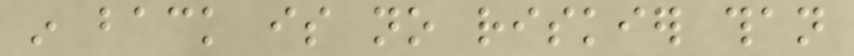in back is no riskier than
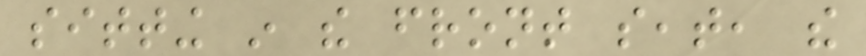sitting in the front seat, the
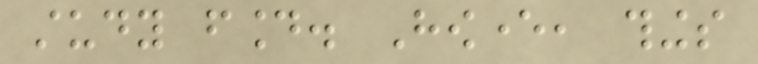study found. However, things
